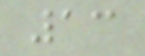13
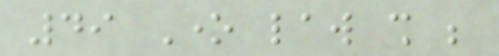49 One law shall be
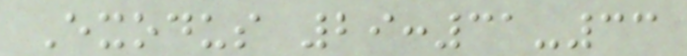Exodus 29:31-33
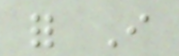for I
